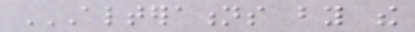ALTERATIONS BY THE
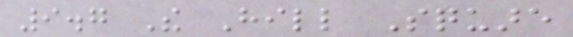9.7 The Hill Square
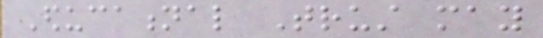Educational Trust may
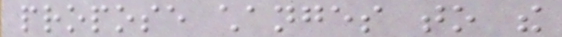propose changes to the
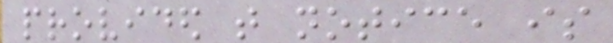provided that notice is
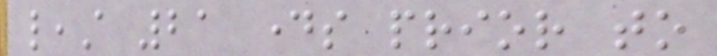least 21 days prior to
